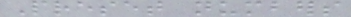Preset numbers
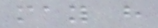may have
